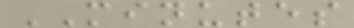MINUTES
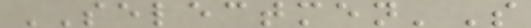SELECTMEN'S
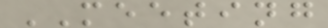MEETING
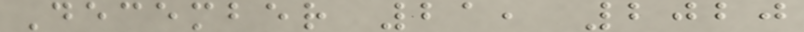December 21, 2020
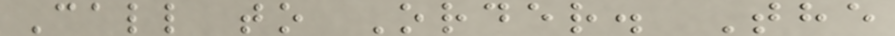Call to Order. The
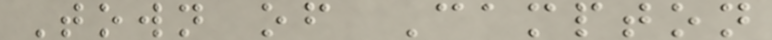Town of Campton
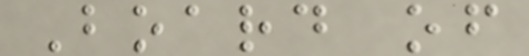Board of
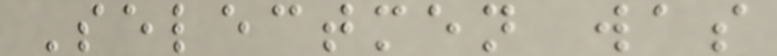Selectmen was
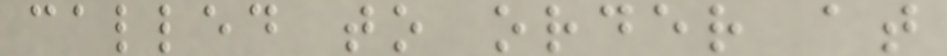called to order at
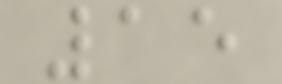15
